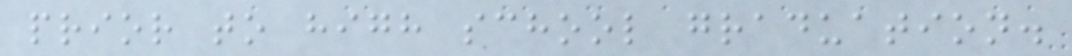prior to high school graduation.
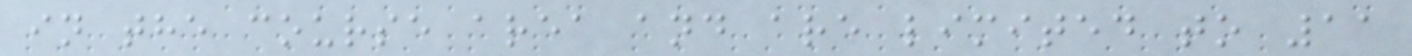in the course area and are limited to 11
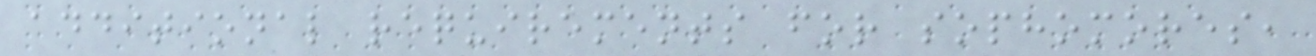additional requirements for sophomores,
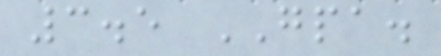3.5 GPA.
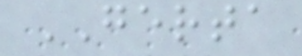GERTA
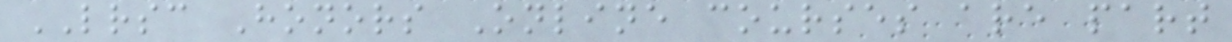LRSC Honors Online courses are part
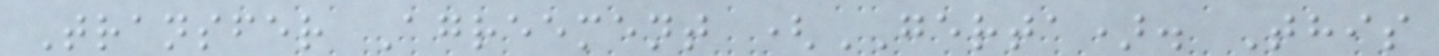Transfer Agreement (GERTA). This
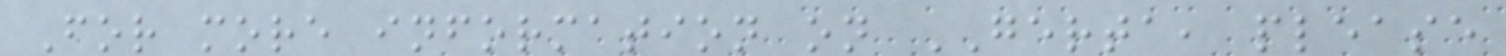For more information on GERTA, please
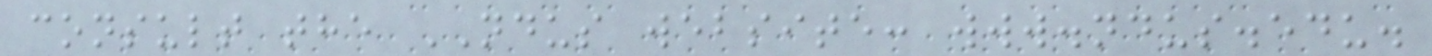consult the NDUS website: www.ndus.edu.
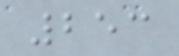253
